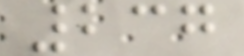237
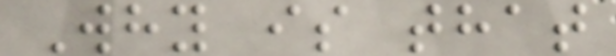Why is that
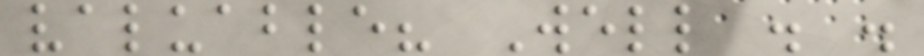valuable? Well . .
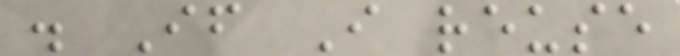. If I reuse
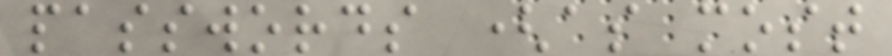passwords (as most
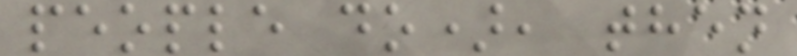people do), then
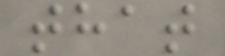that
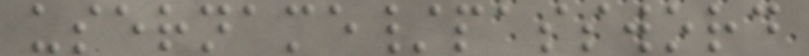username/password
